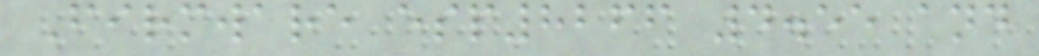Firmware esp8266 4.55 and
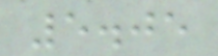5.05
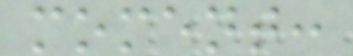moment:
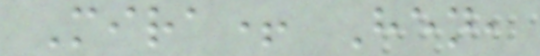Mira+ Hen,
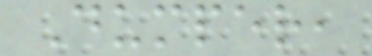Dumper,
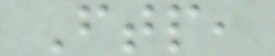Ftp,
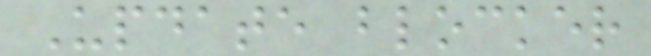Update blocker
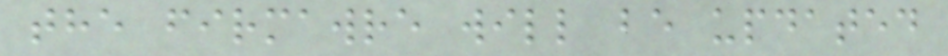the firmawre will be updated
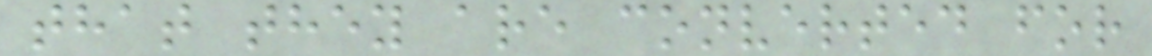that they are converted for
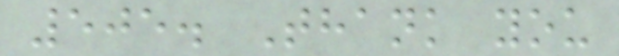505. Thank you
